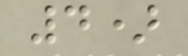4)
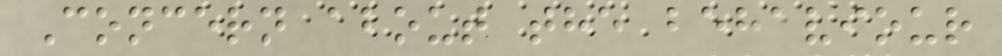Concern about the behaviour
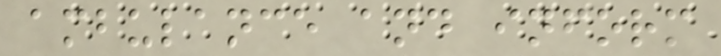ambulance and inform
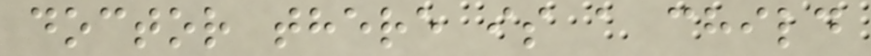doctor there is a child
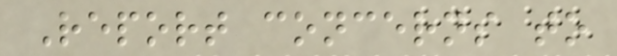Report concerns to
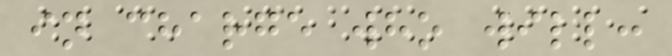in charge who will:
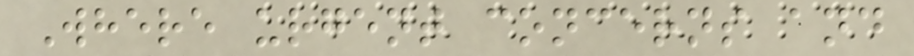Where urgent concerns and
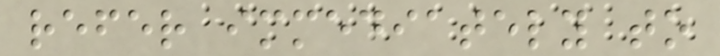refer immediately to
